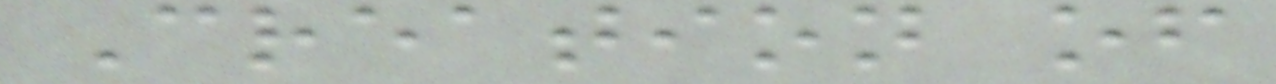Creation of
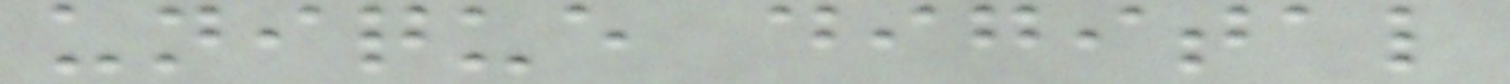unique digital
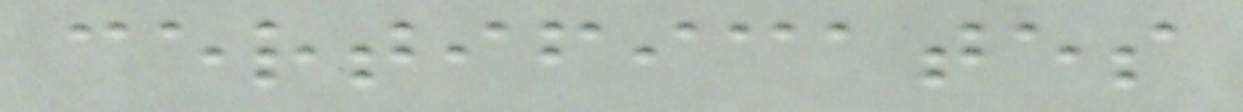certificates
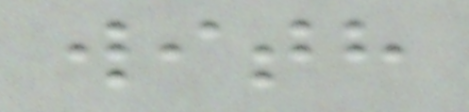with
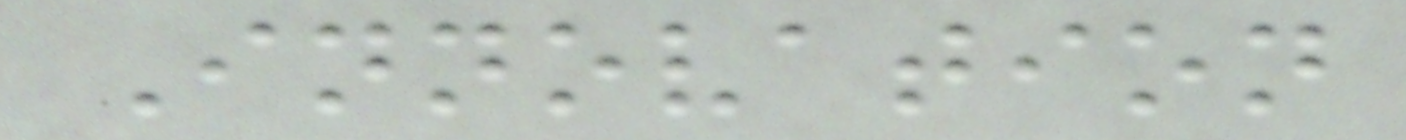Innovation
